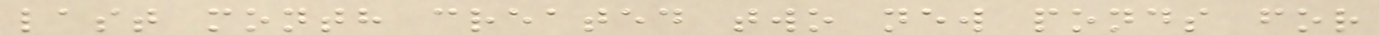last month created two new ponds for
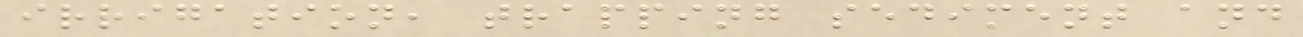irrigation, trapping sediment and
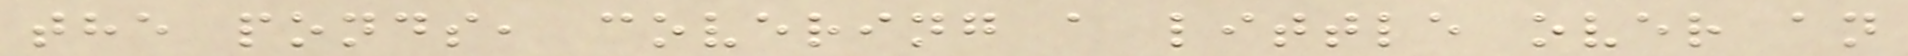the ponds, covering a little over an
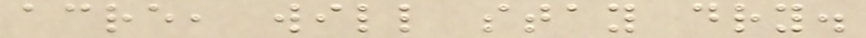acre, will stay dry.
